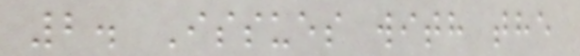2. Issues with the
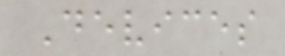Devices
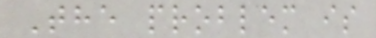The problem is
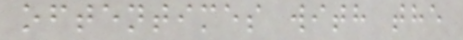oftentimes with the
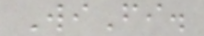WiFi.
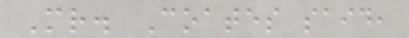Mr. Coates said,
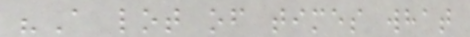"A lot of times what
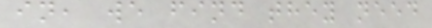in, we find they need
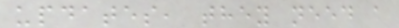updates, they need a
